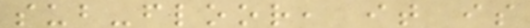sub-floor, it is
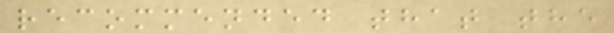recommended that the
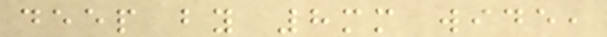deep by 8mm wide,
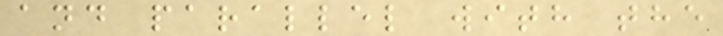and parallel with the
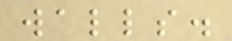walls.
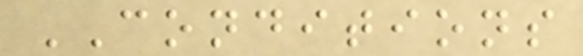CONDITIONS
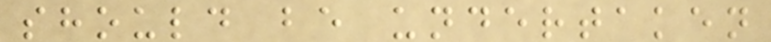should be undertaken
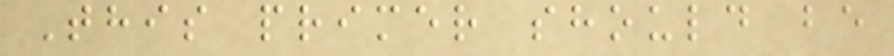This primer should be
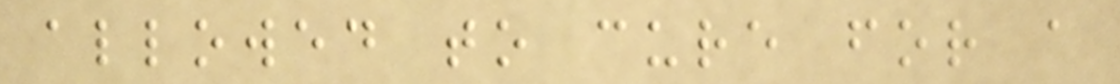allowed to cure for a
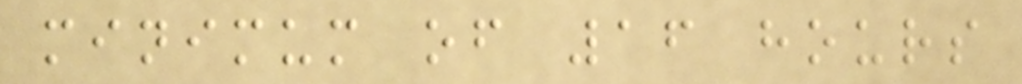minimum of 16 hours
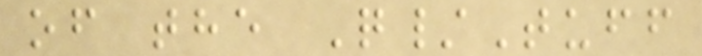of the Q/Tuff
